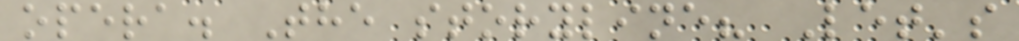opera. The storyline? Let's
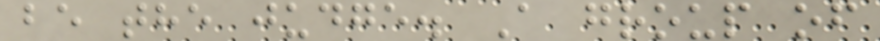be the judge. A group of
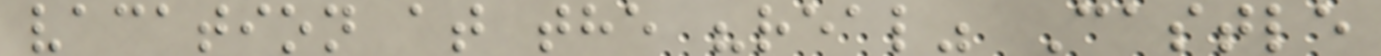vacation at the "real" Castle
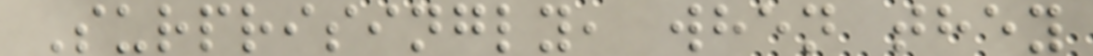Surprisingly, when they
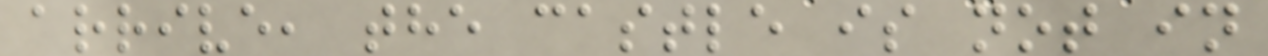arrive, the castle is not in
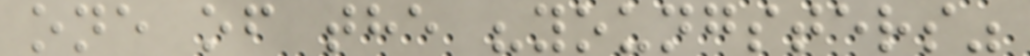one of the "youngsters"
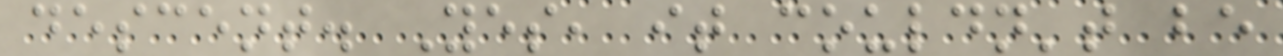descent. Yes, it couldn't be
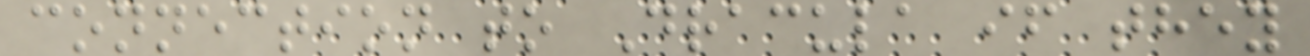connection to Dracula if they
